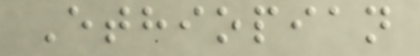Ethiopian
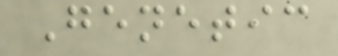Genetic
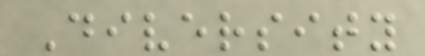Diversity
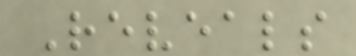Reveals
